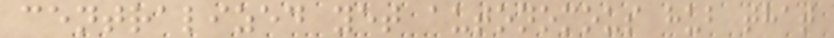centralized yet autonomous hub that
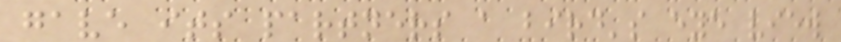gave its partners a bird's eye view
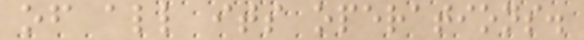of all its operations.
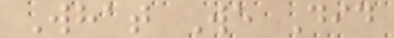What We Did
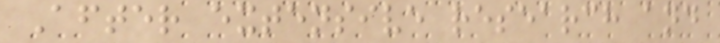After extensive research and
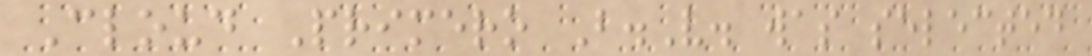Cloud Primero B.V. was selected
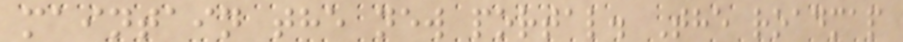maintain the new portal. The roadmap
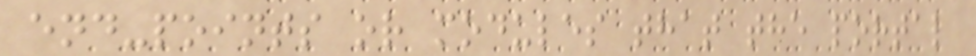end-points or modules that the portal
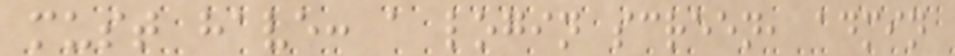must have: a login screen, admin
